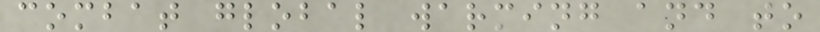combat global warming and to
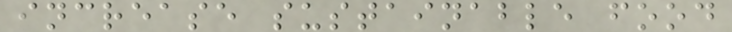increase sustainable food
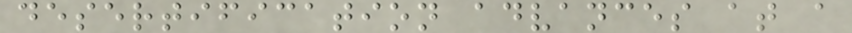desertification advances at a
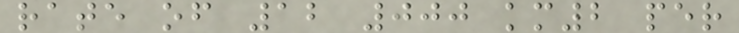rate of 12 000 km2 per
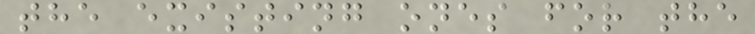the existing ones for the
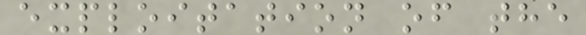exploitation of the
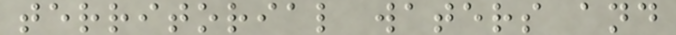territorial waters and
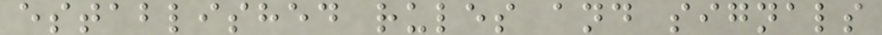established rules and signals
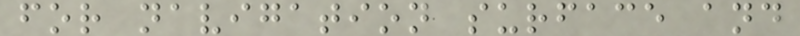for navigation surface and
